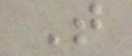That
